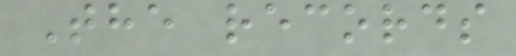The records
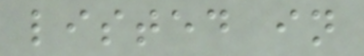listed in
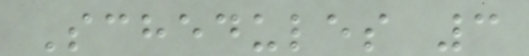Schedules 3
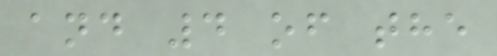and 4 of the
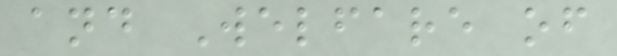and Welfare of
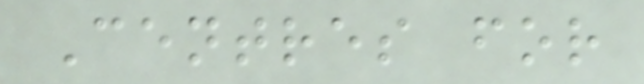Centres for
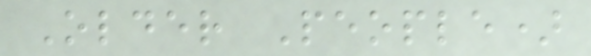Older People)
